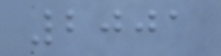2001
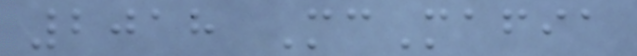2018 McMafia
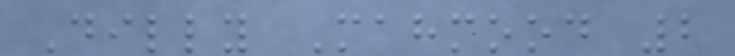Dilly Mahmood 2
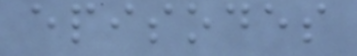episodes
